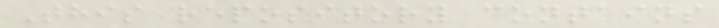This repository contains
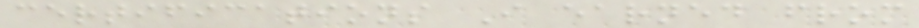certifications I earned from
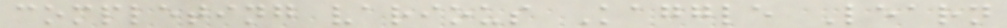completing various Kaggle Learn
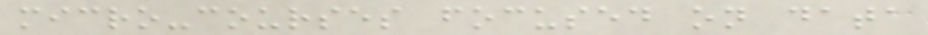micro-courses focused on data
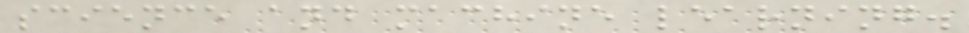science and machine learning.
